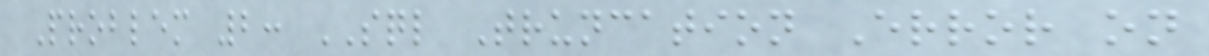Problem 2: SQL Truncation Error on
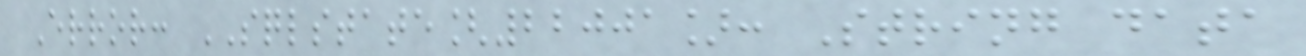Error: SQLSTATE[22001]: String data
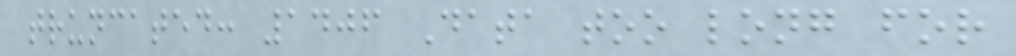truncated: 1406 Data too long for
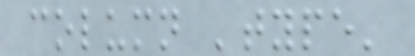column 'type'
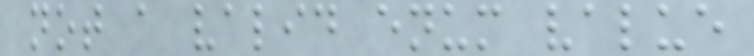not a valid enum value
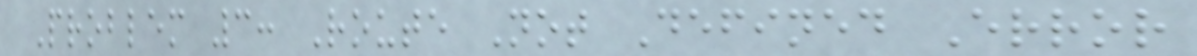Problem 3: Route Not Defined Error
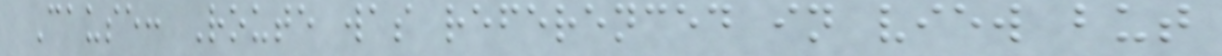Cause: Route was referenced in view but
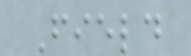Field
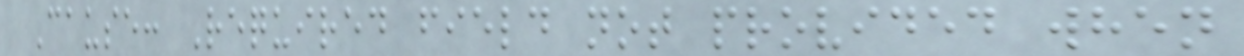Cause: Required field not provided when
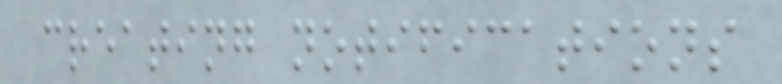creating notifications
